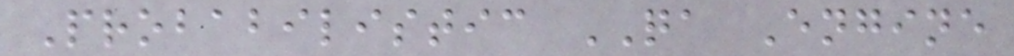Probabilistic QA Engine
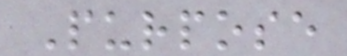Purpose
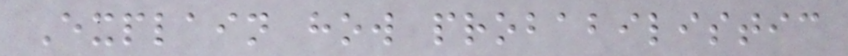Explain how probabilistic
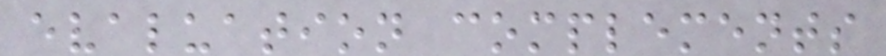evaluation complements
